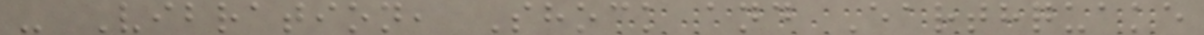- Vibration, Shock and Earthquake
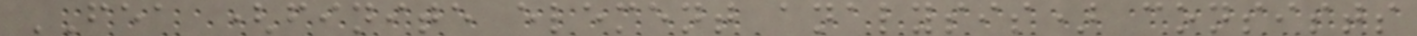FEA (finite element analysis) consists
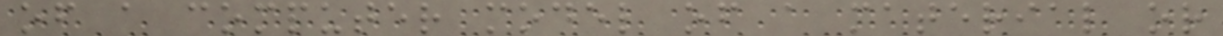of a computer model of a material or
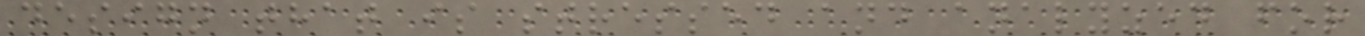design that is stressed and analyzed for
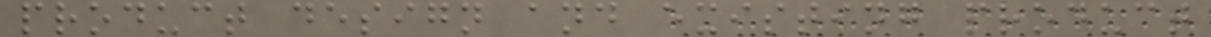product design and existing product
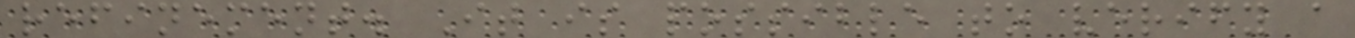refinement. It is possible to verify a
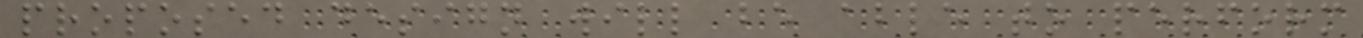proposed design will be able to perform
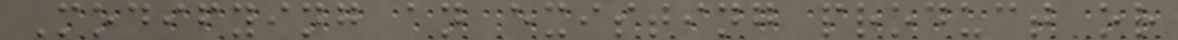Modifying an existing product or
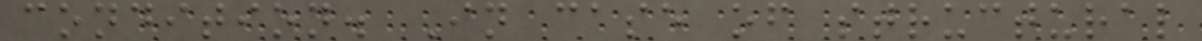condition. In case of structural
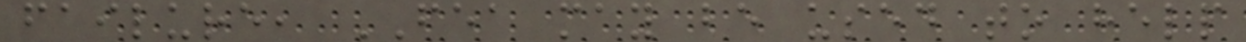failure, FEA may be used to help
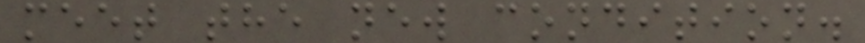meet the new condition.
